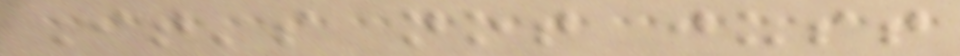It's not just
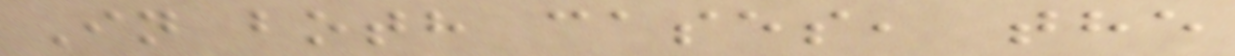In both cases, the
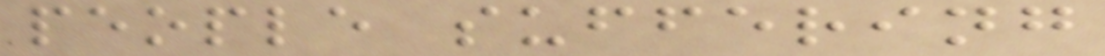people suffering
